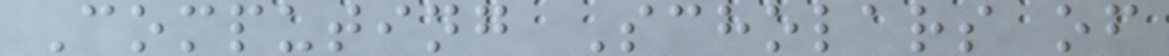Computing Scholars of
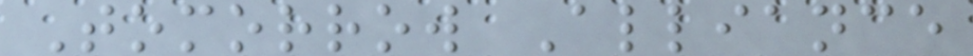Tomorrow Alliance
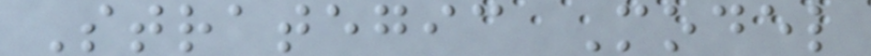Strategic Model
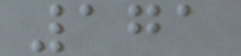171
